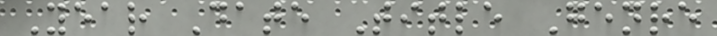Year Date Title Genre
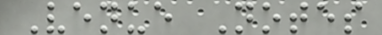Venue Notes
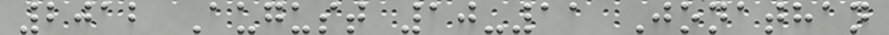2012 August 10-11 Jonathan
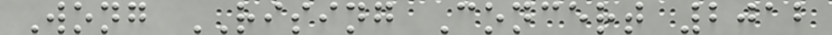Wong RISING Concert 2012
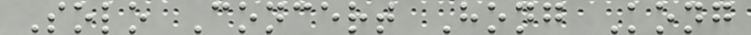Solo Concert Hong Kong
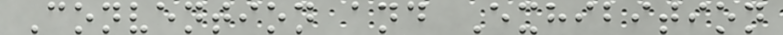Convention and Exhibition
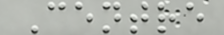Centre
